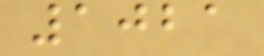1021
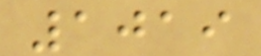1019
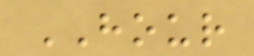HOUR
